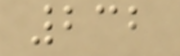232
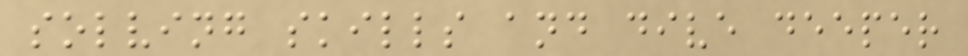solving skills and dive deeper
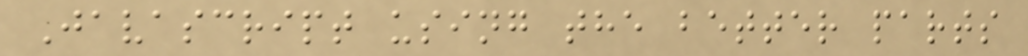Javascript using the better parts
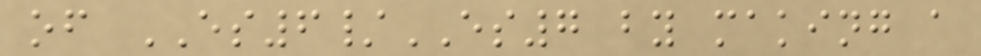of ES6/ES7 by making a
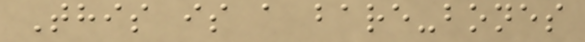This is a bare-bones
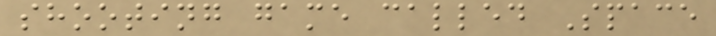shooting game called Space
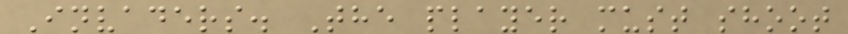Invaders. The player must shoot
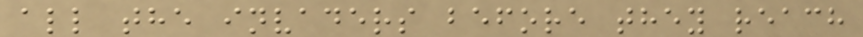all the invaders before they reach
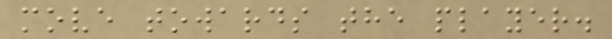move towards the player.
